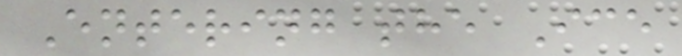Entering the Ice
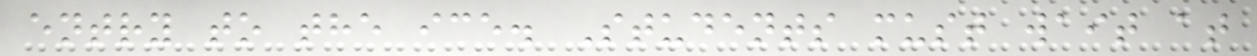entry to the ice. Students must wait at
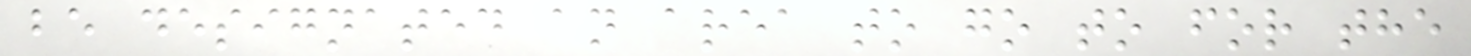be designated an area to go to for the
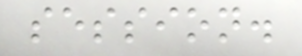session.
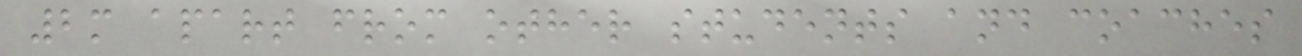2m apart from other students and coaches
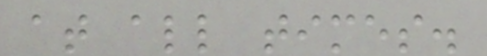at all times.
